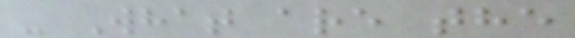- What are the
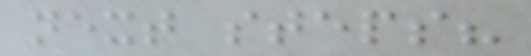next steps?
